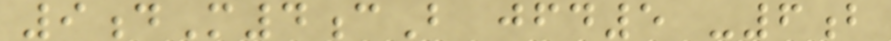9dM4cB jfd5 -6b
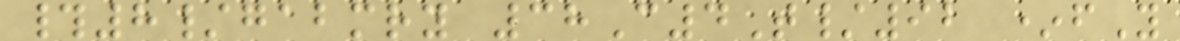#8/gabmry 38C4T/92 *fY
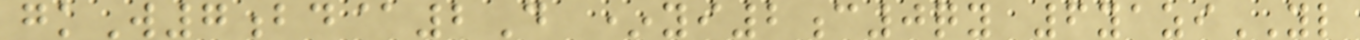gkW7bd@2D *yi2c0qy 6yaziYL
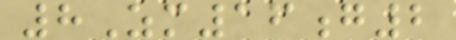8Zm16g2
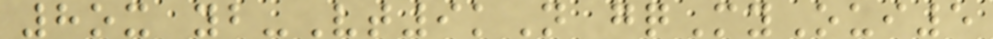8ox yb-Vt9kN gqMyOui5
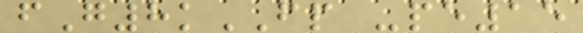fG8kFP -pe15
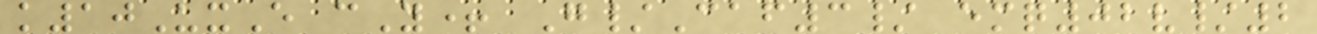k10UxE cY+ G/Caf3/ emq02v/2
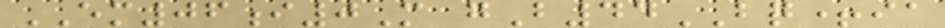EM06i0M gB44BQ+ia
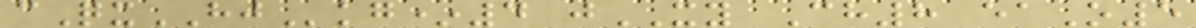cQxHJkg*4 jXY Ch8 eaO5
